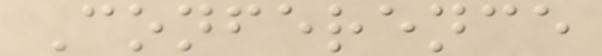Conference
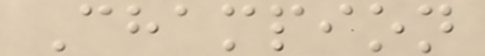Champion
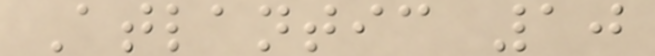Atlantic 10
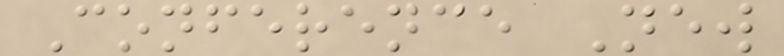Conference New
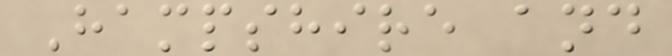Hampshire and
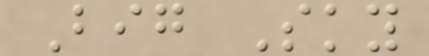Big Sky
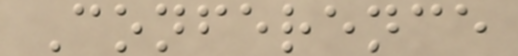Conference
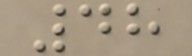48
